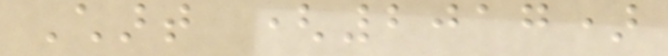Chart (2017)
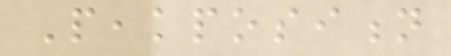Peakposition
